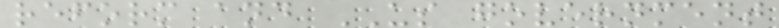reform and US government
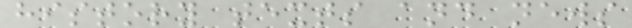history texts and news
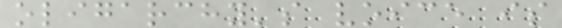oligarchy's voice is
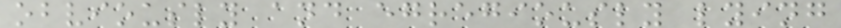obviously and egregiously lying
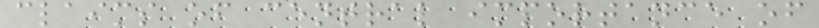claims of central importance of
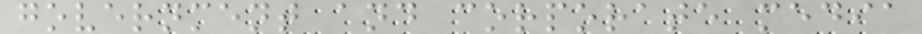government and corporate media
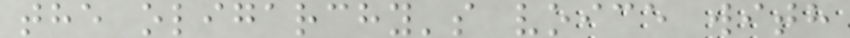the oligarchy's voice with
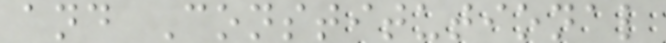and Constitutional
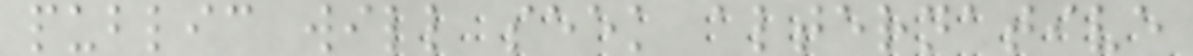public will seek alternative
